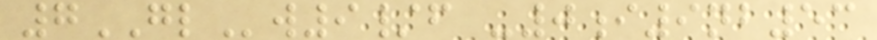7GLw9/f -0i9nb53
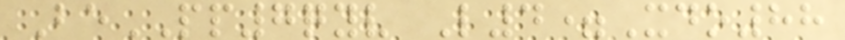BePP7qyv L4=Xdo88
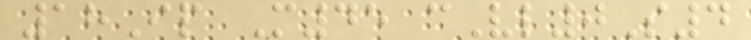18Ip M45 cVl0S4
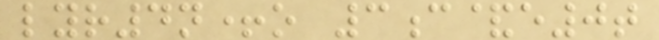lyr4n+o 3c&e0t
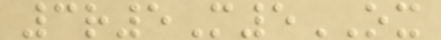3r5M5OX
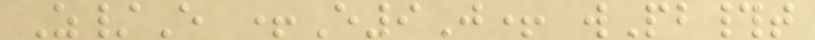Z/E +E9J+ wPb#t
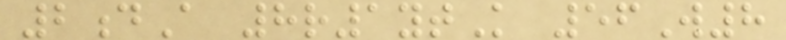2dA 8r1ytK 56W8
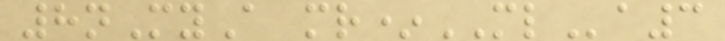8nMyA mr*MLa3
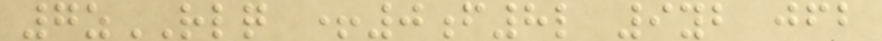7zRLQ +0f8l 9yb jfb
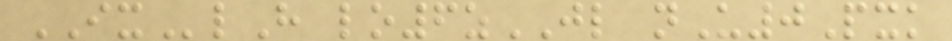IXlH lo6zJL nU0Pxk
